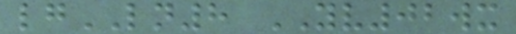lgLN8 YV02wx
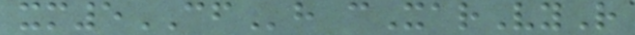xm5CFh cXarVyR
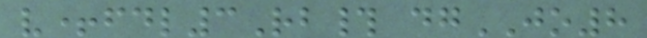v+fdl3Rb# dgJO8
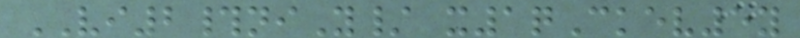VI2#niY/ x1qCkev5y
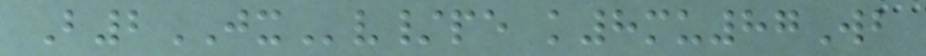B2JXv/pe k8mu87Wb
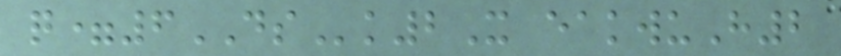q=6DSk2X eakwuH2
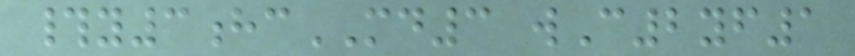#y3hcMD3 wC2yf1
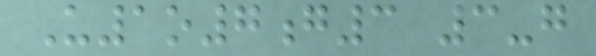U1o7g3 3-g
